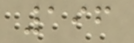196
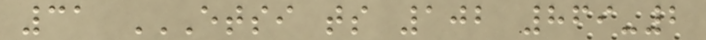31 ETSI TS 102 869-2
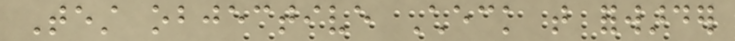Test objective Check that forwarder
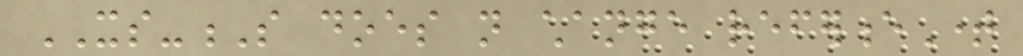ITS-S does not change referenceTime
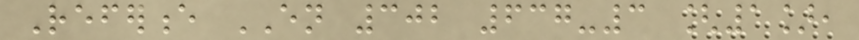Reference EN 302 637-3 [1],
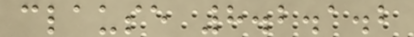clause 8.2.1.2
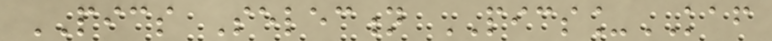PICS Selection PICS_KAF
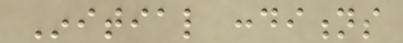Initial conditions
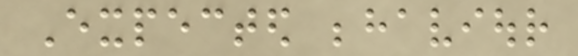Expected behaviour
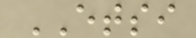ETSI
